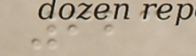623
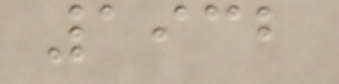1932
